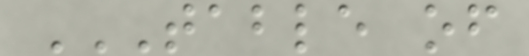TABLE OF
